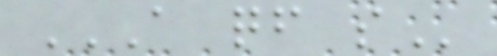A QF S
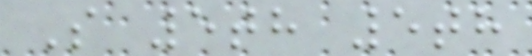S 5th 5th
